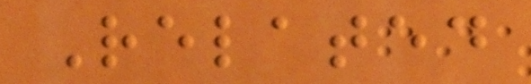Related
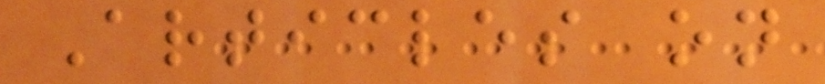Articles on
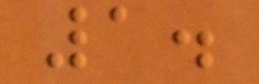1.
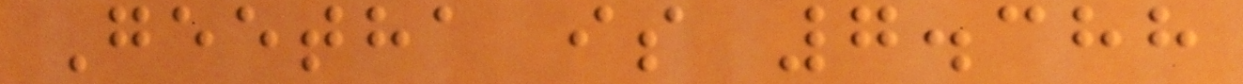Geetha is 7.388
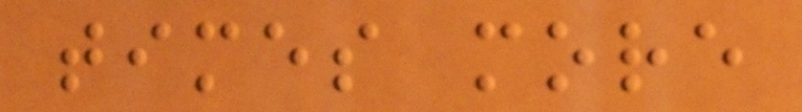times more
